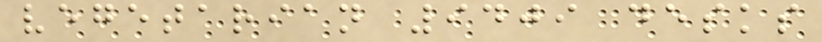vegetarian 9409 desks
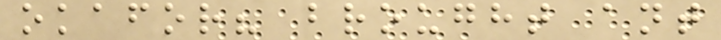okafor? brought ant
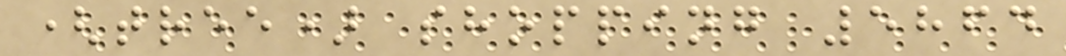(tree) shopping 5864
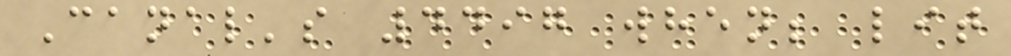Canal's 4497 when; lit
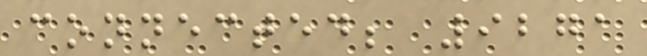connected; 9271
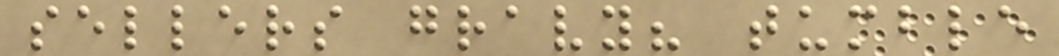sellers gravy? tumble
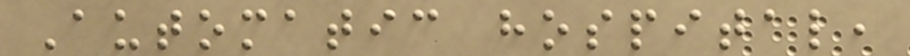Automatic hospital,
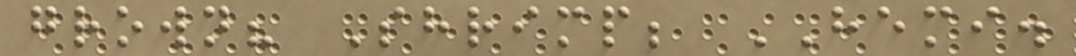grown? Shrimp; HEMI.
